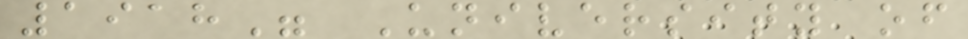1918" University of
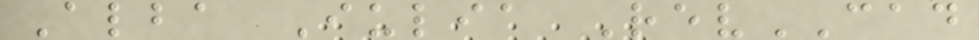Alba Iulia RevCAD
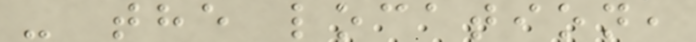- the location,
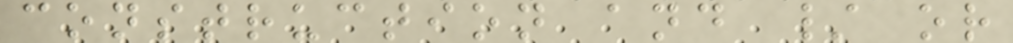construction and / or
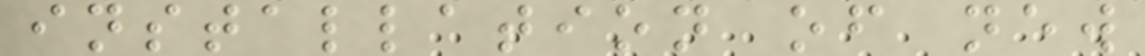installation of new
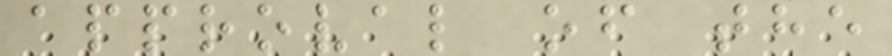approval of the
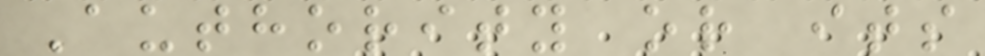Authority or its
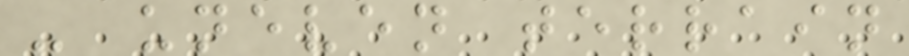- uneven terrain
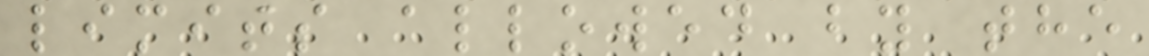limits allowed by the
